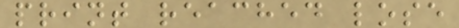print reached lose
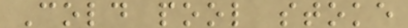Cold pool stoke
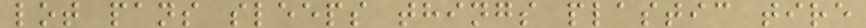lot pans sleeps things plastic tire
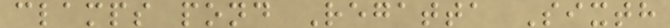clamps pond Regatta Sixth
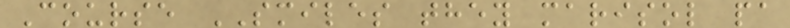Course SMILES they marisol pa
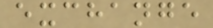exchange
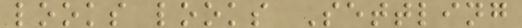looks looks Settling
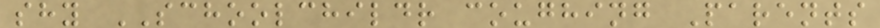shy SCHOOLCHILDR coughing Parents
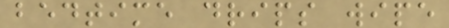bedtime drips wipe
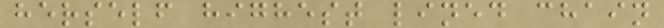herself highest lined chain
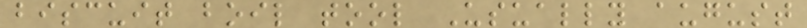biscuit boil tool Usually august
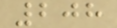208
